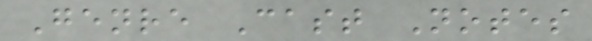Genre Cast Notes
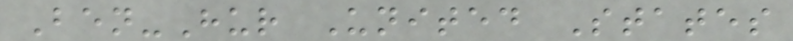Ben-Hur United States
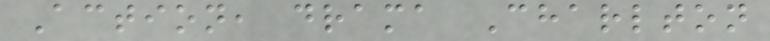Action, drama Charlton
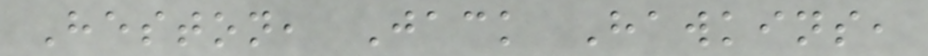Heston, Jack Hawkins,
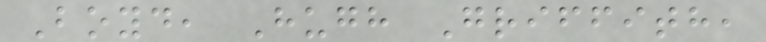Boyd, Hugh Griffith,
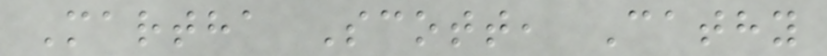Martha Scott, Cathy
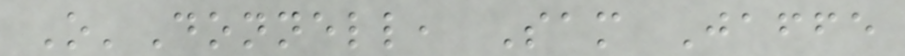O'Donnell, Sam Jaffe
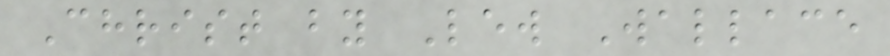Christ by Lew Wallace
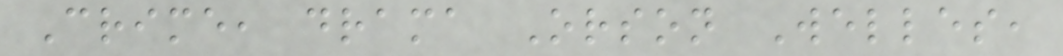Crime, drama Orson Welles,
